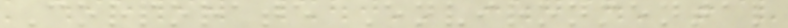Corporate Environmental
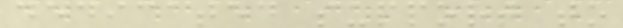dedicated support to
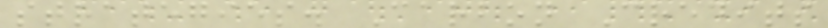strategies. Carbon Credits
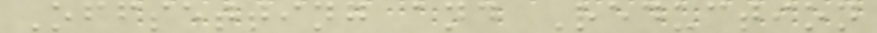Offsetting and Reduction
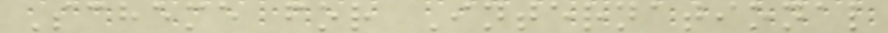Scheme for International
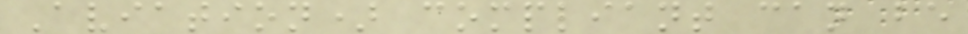Aviation) compliant can be
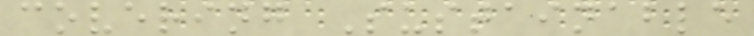covering Sustainable
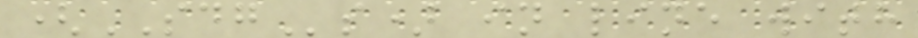(SDGs) in line with
